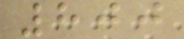800
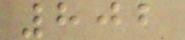802
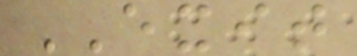EXIT
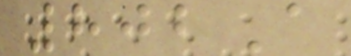802A
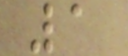1
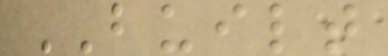BUILT
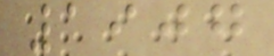1907
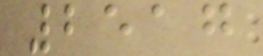2517
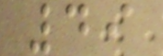49
